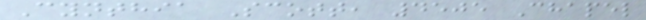Cynthia Scott, 4505 Chapel
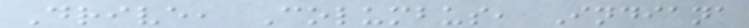Drive, Columbus, Indiana
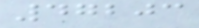47203
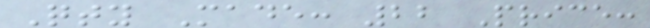Qty Made: 22 Price:
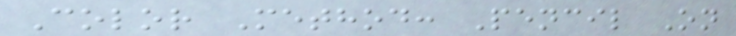Color Method: Pencil On
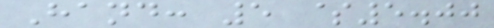Hand: 5 $5.00
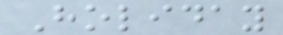Holiday
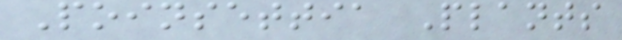Poinsettia Plants
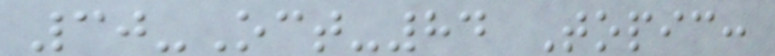30-Oct-84 Topic:
